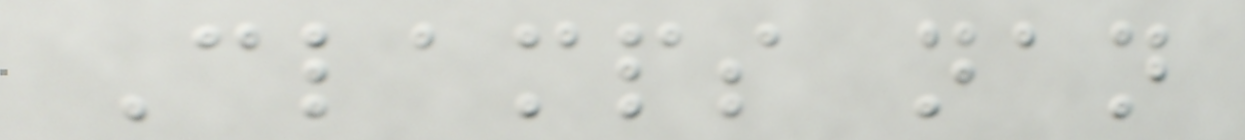Clamps nan
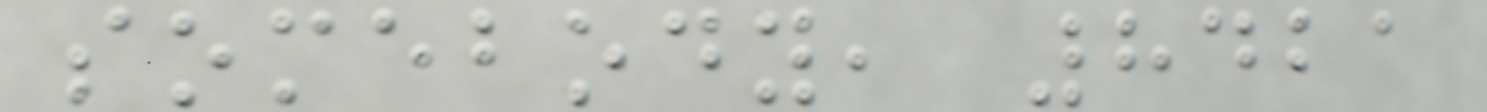somebody, 8421
